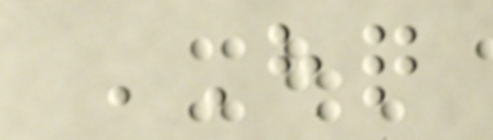HQ
